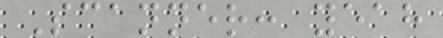Scanner: yeah
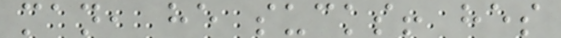man, he sucks! hes
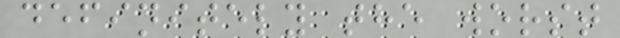definitely the worst
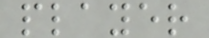player
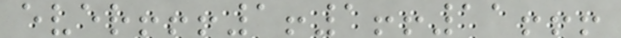ever!!!1!1!!11!!!
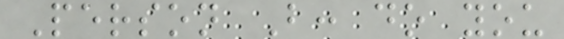Person B: do you
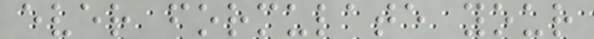ever formulate your
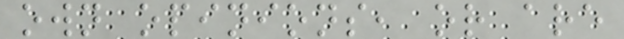own opinions, or are
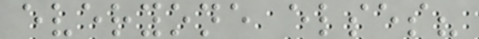everyone elses?
